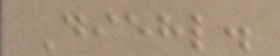Diehl.
